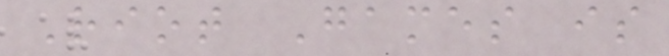Riot Games is
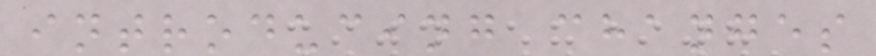introducing changes
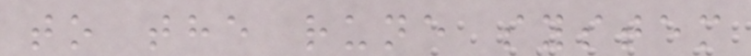to the rune system
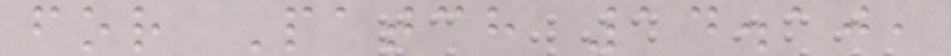for Patch 14.10,
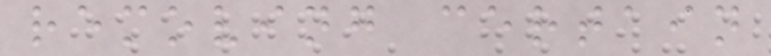removing certain
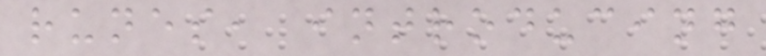runes, introducing
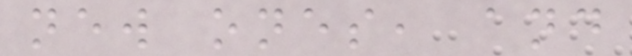new ones, and
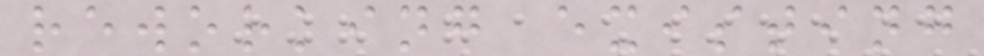reworking existing
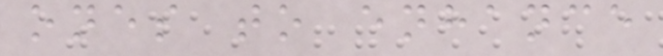ones to enhance
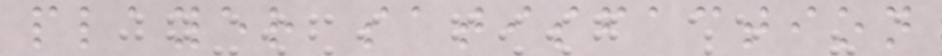player satisfaction
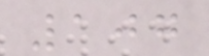107
